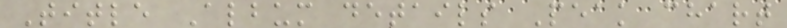Title Album details Peak chart
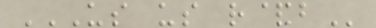US US R&B
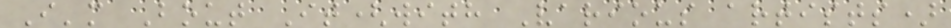I'm Bout It(with Various artists)
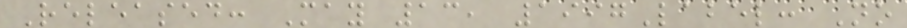Released: May 13, 1997Label: No
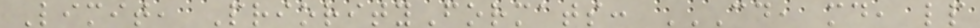Limit, PriorityFormats: CD, MD, LP
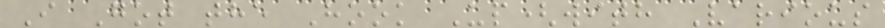I Got the Hook Up(with Various
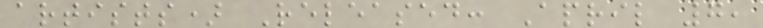artists) Released: April 7,
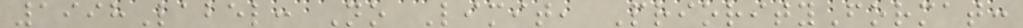1998Label: No Limit, PriorityFormat:
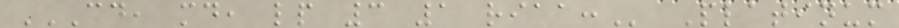CD, MD, LP 3 1 RIAA: Platinum
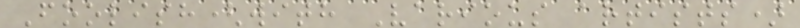Foolish(with Various artists)
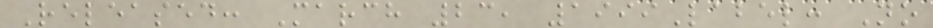Released: March 23, 1999Label: No
